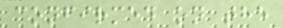confirmed on the
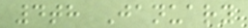4th January
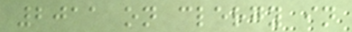2011 on clergy in
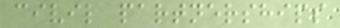civil partnerships
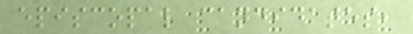episcopal candidates,
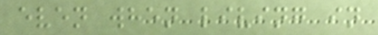even when living in
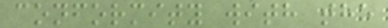conformity with the
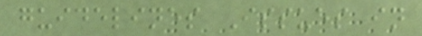guidelines Issues in
